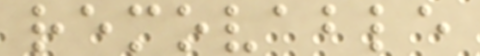removable
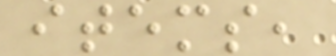items,
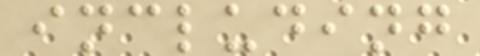including
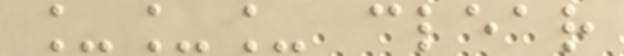___ clear
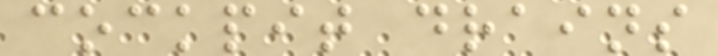cockpit drains
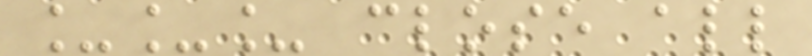___ close all
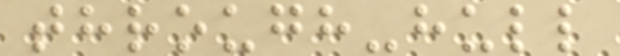through-hull
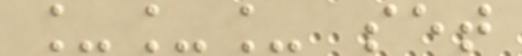___ set
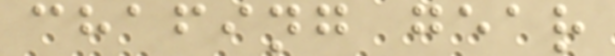chafing gear
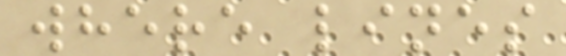where lines
